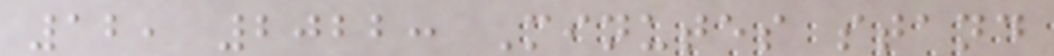12, 2022: Minutes stand
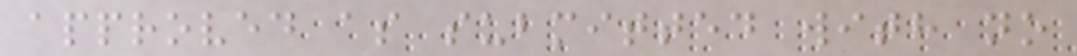approved as submitted with no
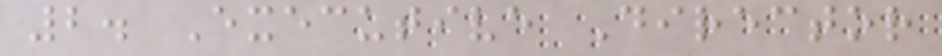2. Executive Director
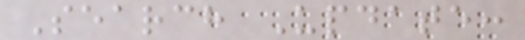Search Update:
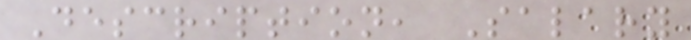Description, Salary
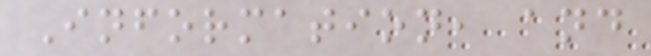Information, and
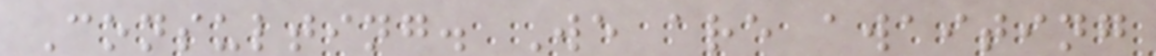Consulting. We are awaiting
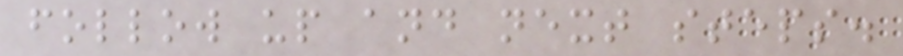follow up and next steps.
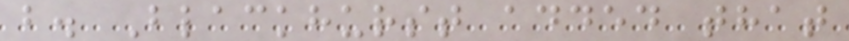b. Blackhurst added that
